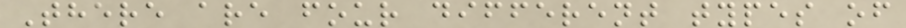There are four different types of
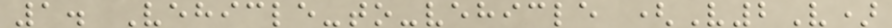1. Vehicle-to-vehicle (V2V)
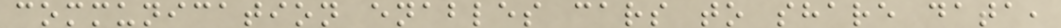communication enables cars to share data,
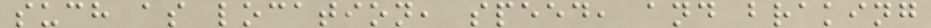such as location, speed, and braking
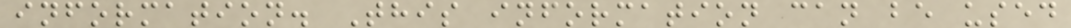information. This information can be used
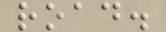road.
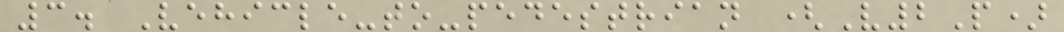3. Vehicle-to-pedestrian (V2P)
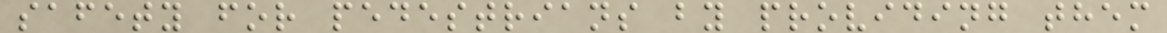safety for pedestrians by providing them
